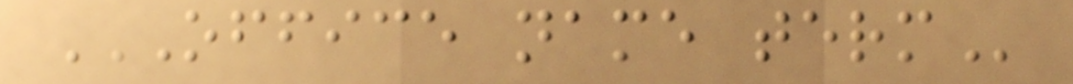OFFICE NAME TERM
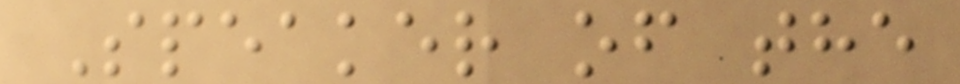Speaker of the
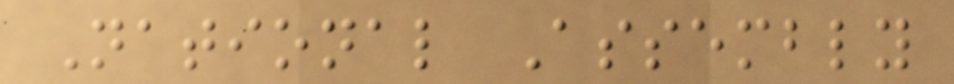National Assembly
